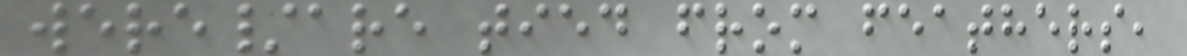were/are tied from feathers,
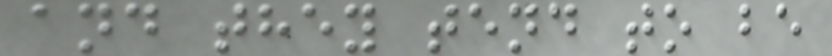and they tend to be
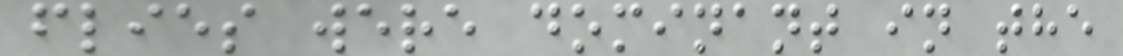flies were dominant in the
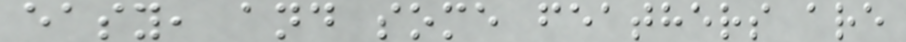easy, and some feathers are
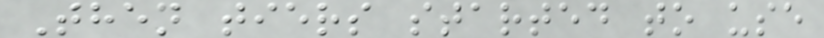Then tiers started to use
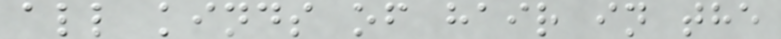all kinds of hair in the
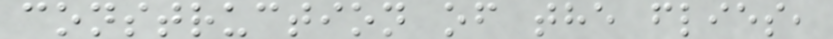construction of the flies,
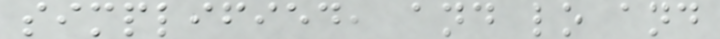simplified, and lo and
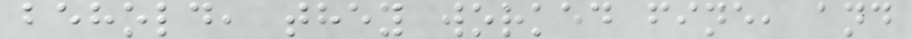behold, they worked fine, and
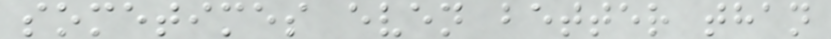sometimes even better than
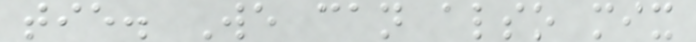tie. We can also mix
